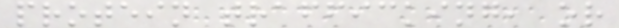protein trafficking, or
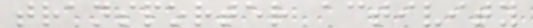transporter activity
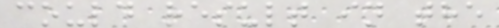could result in the
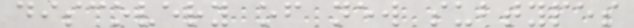discovery of new subtypes
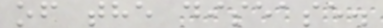of the disease.
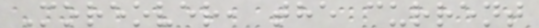Moreover, the current
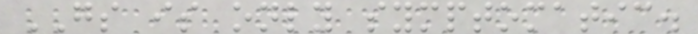GS is only symptomatic.
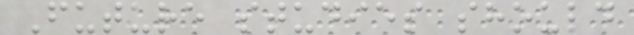Future studies should
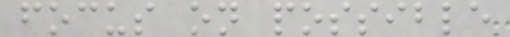focus on possible
